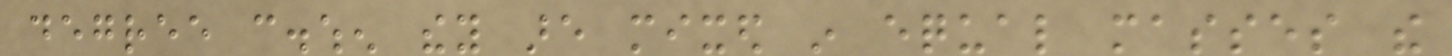degree c.when they are mixed in equal masses the
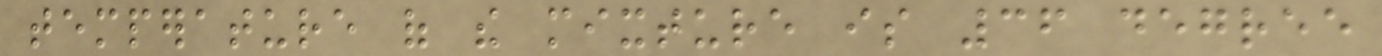temperature of the mixture is 36 degree
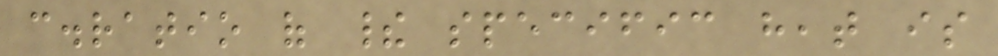c.ratio of their specific heat is
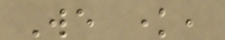We know,
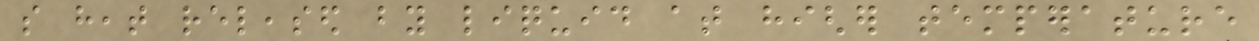so heat released by liquid at higher temperature
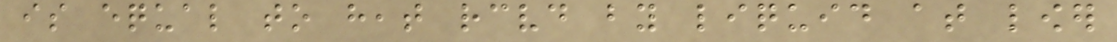is equal to heat received by liquid at lower
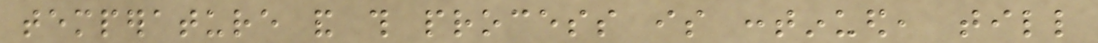temperature and this process is continued, till
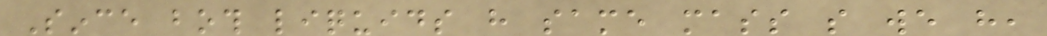Since both liquids have same mass so we have,
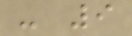- 9
